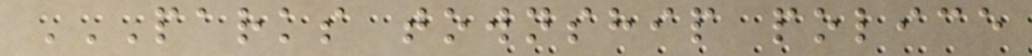PARKS TOWNSHIP POLICE
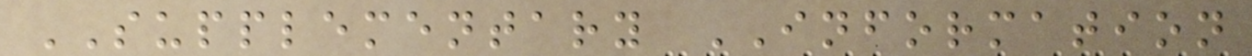SUPPLEMENTARY INFORMATION
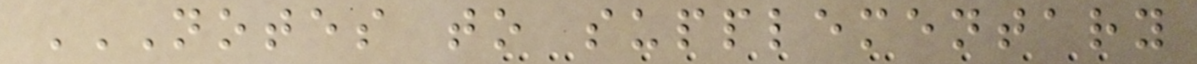NOTES TO SUPPLEMENTARY
